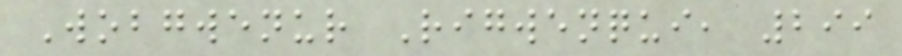Wobgwenur Rigwenqui, 299
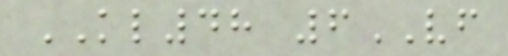KL48 6VF
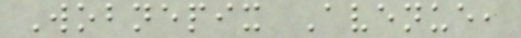Wobnepix Avenue,
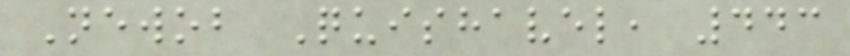Newob Quishavel, 443
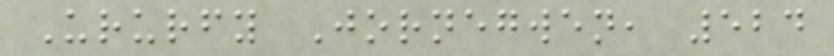Ururfy Jornegwen, 524
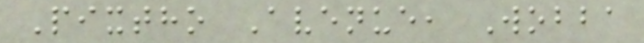Pixtho Avenue, Wobba
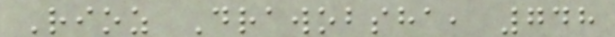Rioz Drawobsha, 748
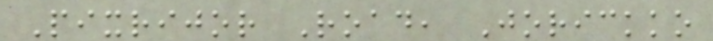Pixrijor Road, Jorickko
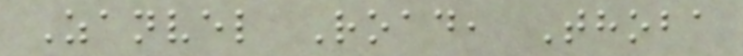Zanvel Road, Thoba
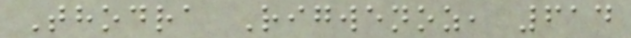Thodra Rigwenoz, 614
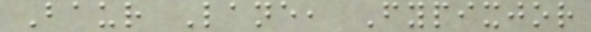Baur Lane, Fypixjor
